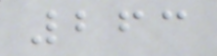263
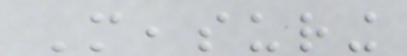Measuring
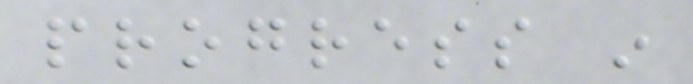progress in
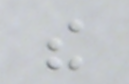the
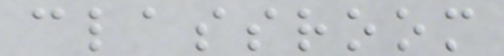classroom
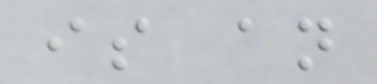is an
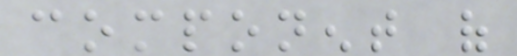component of
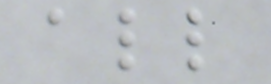all
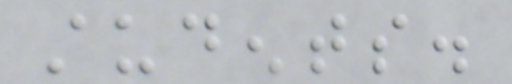students.
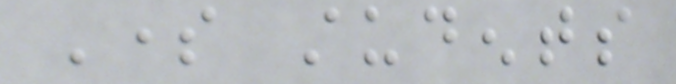Some students
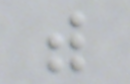with
